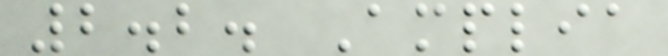2.2. Amplia
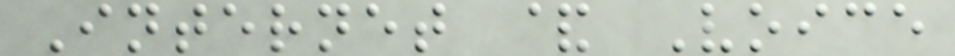Internet & Voice
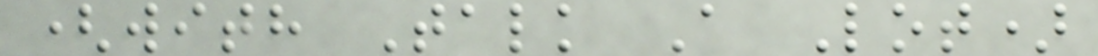(with Talk A Lot)
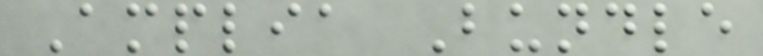Amplia Bundle
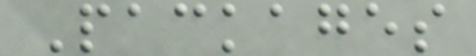Packages
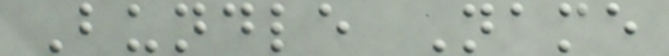Bundle Name
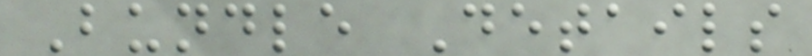Bundle Details
